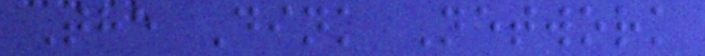The Dink Network
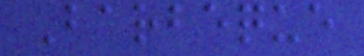Barbeque
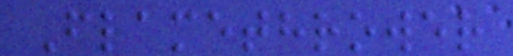Flamethrower
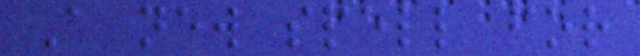A new spell for
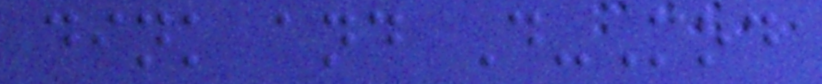dink and D-Mod
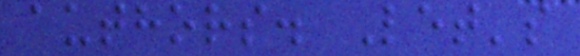authors. Let's
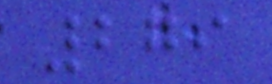279
